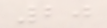20
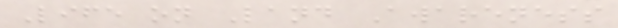Life on Land Awareness
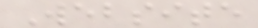Website
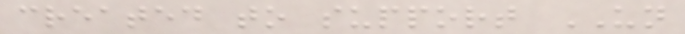created to support UN
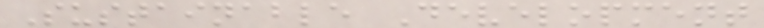Sustainable Development
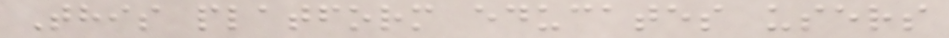This platform educates users
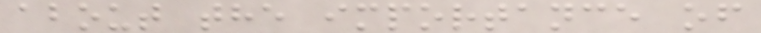about the importance of
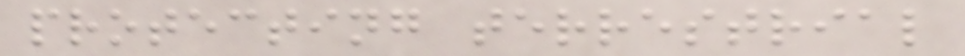protecting terrestrial
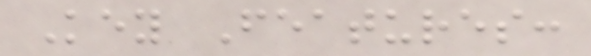Key Features:
